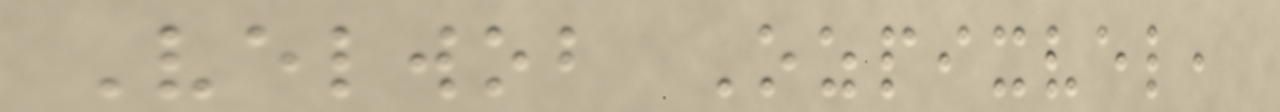Velwob Ozpixvel,
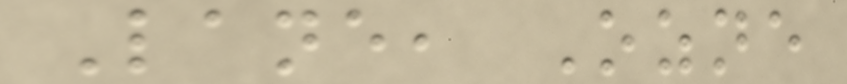Lane, Ozne
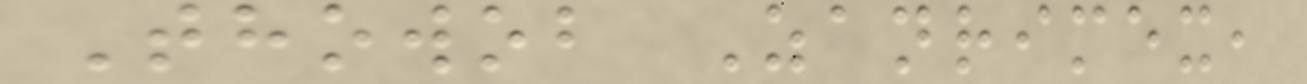Thowob Zanrimex,
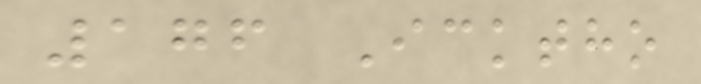176 Icktho
